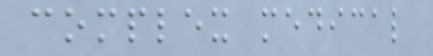complex medical
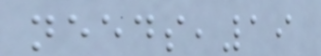needs,19
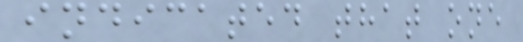indicated that one
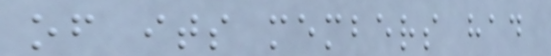of its members had
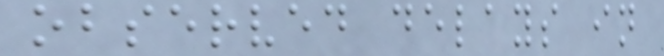observed delays in
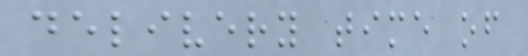delivery time of
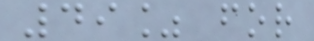49% for
